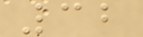32
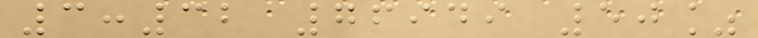3:32 76949 50%
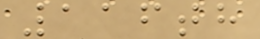116th
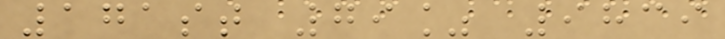171st 79% 9839
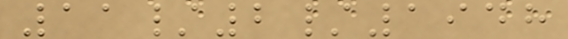11/2/1948
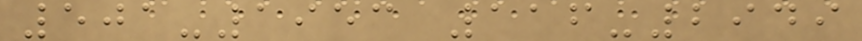501-1953 116-2949
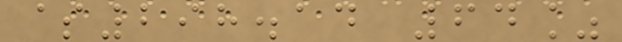$298.14 64%
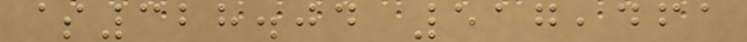$328.04 517,461
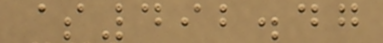$492.47
